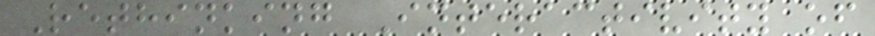Rethinking Interactivity of
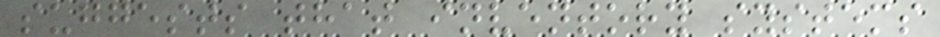suggests that inventory systems
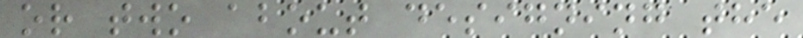or two about designing the
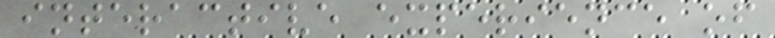interactive experience of
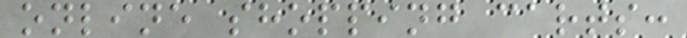online shopping carts:
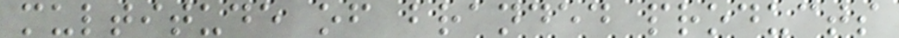multitude of branded products
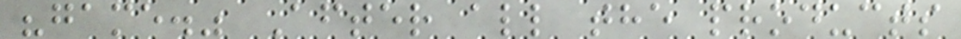"game." After all the products
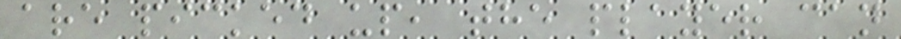are picked up, the player can
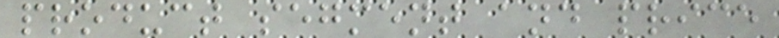product segment and price
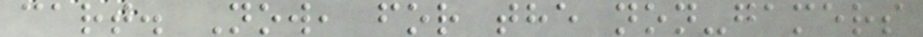cart. Now, for the non-gamers
